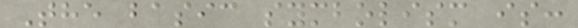The basic symbolism is:
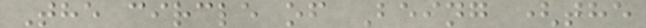The circle of Being (the
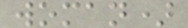woman)
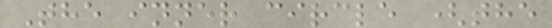The inner circle (the
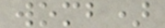womb)
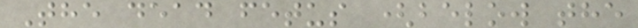The dead fetus (below the
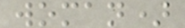woman)
